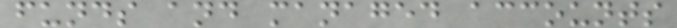funds and managed accounts
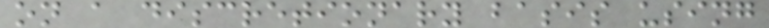on a discretionary basis using
